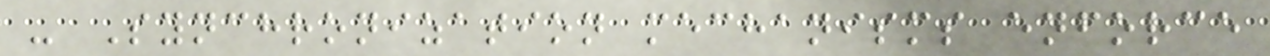- Synchronization mechanisms enforce
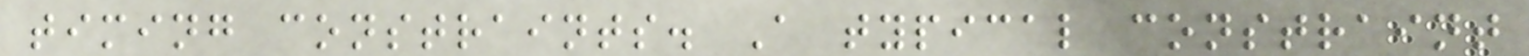timing constraints. A typical constraint
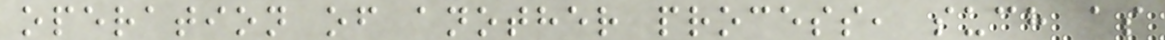operation of another process, such as
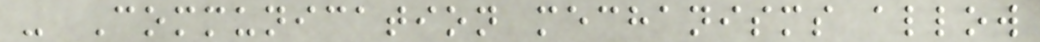- Communication mechanisms allow
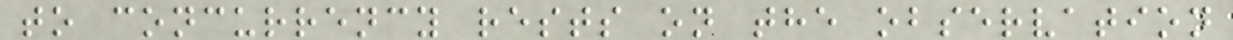to concurrency rests on the observation
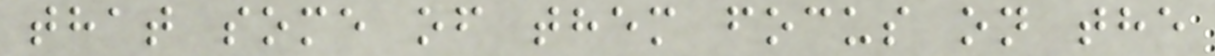that some of them focus on the
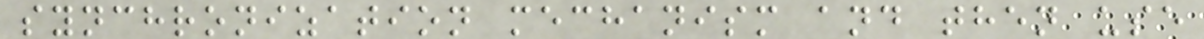synchronization mechanism and then use
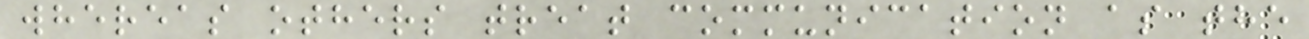whereas others treat communication as the
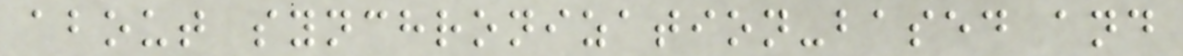about synchronization-based and
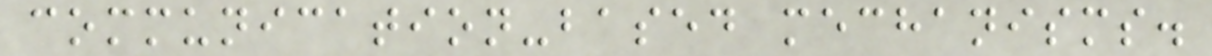communication-based mechanisms.
